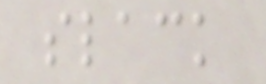slack
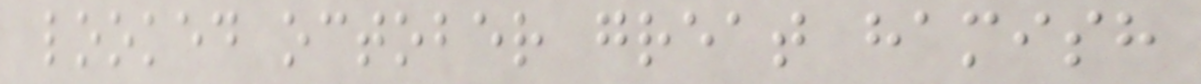looked october great hamish
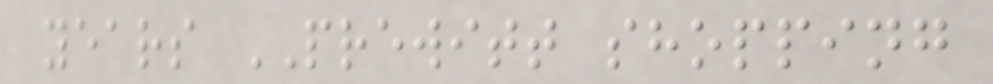years PREWITT shopping
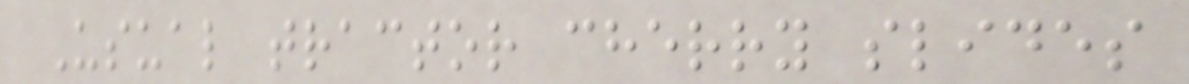Usual tractor cherry slides
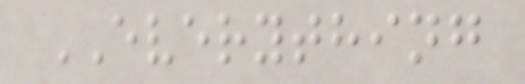EVERYTHING
